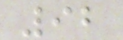92
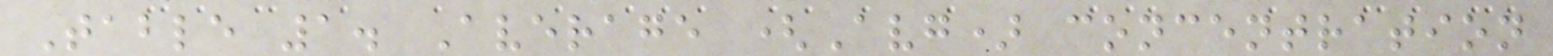Table 1. Average (Avg) concentration
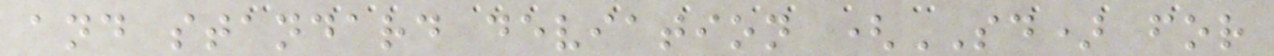and standard deviation (SD) for
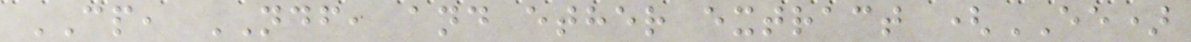CP, NDF, and ether extract (EE)
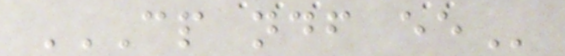CP NDF EE
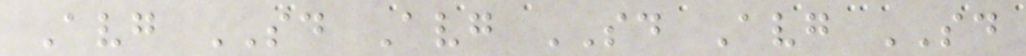Avg SD Avg SD Avg SD
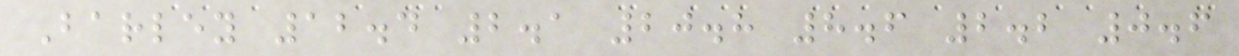Barley 12.4 2.1 20.8 8.6 2.2 0.6
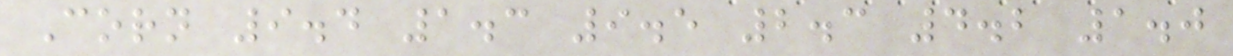Corn 9.4 1.3 9.5 2.3 4.2 1.0
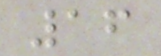16
